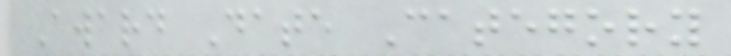Award Date Category
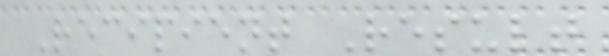Recipient Result
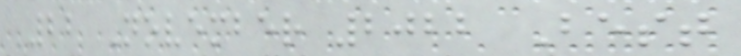22 November 2022 Best
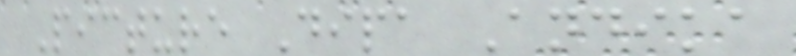Picture Dipa Andika
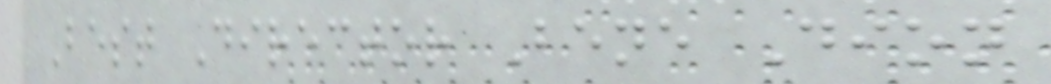Best Director Bene Dion
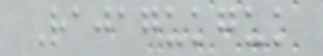Rajagukguk
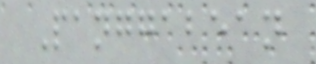Panggabean
